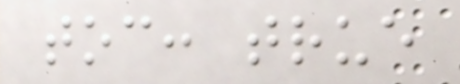toc: true
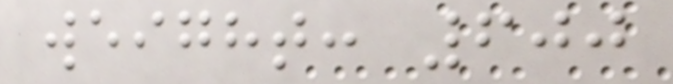weight: 600
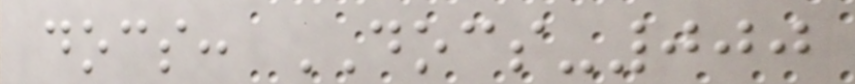docs: DOCS-000
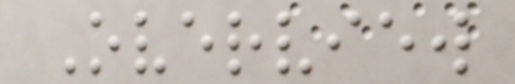Overview
